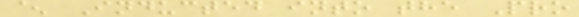^ Inducted into the Pro
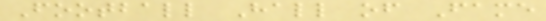Football Hall of Fame
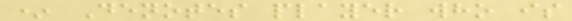* Denotes player who is
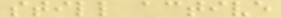still active
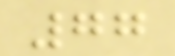77
